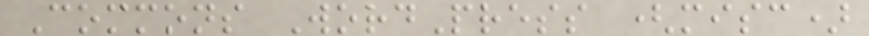Commons WordPress (misc)
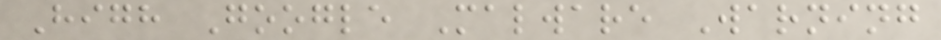High Google Malware Warning
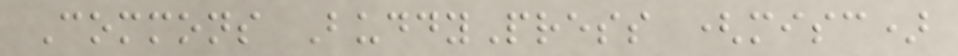Commons BuddyPress (misc)
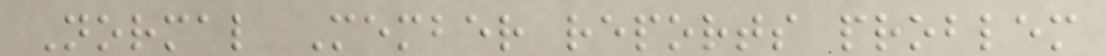Normal Member reports problem
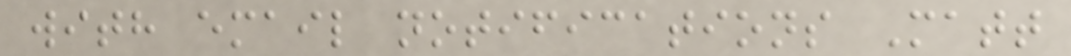with email notifications Matt
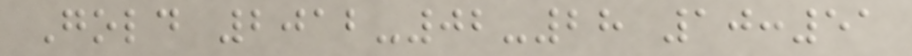Gold 2012-02-28 10:51
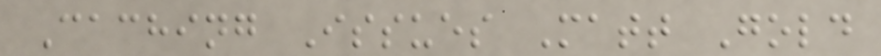Caching Issues Matt Gold
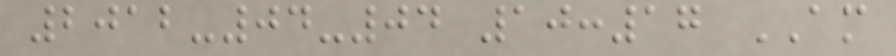2012-04-04 10:17 AM
